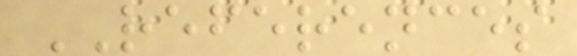REFERENCES
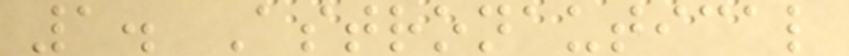1. Astronautical
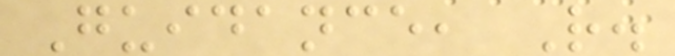Guidance, R.
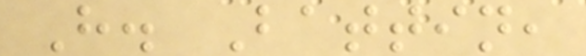H. Battin,
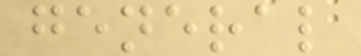general
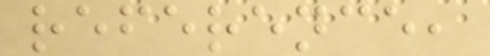reference,
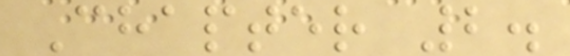Chapter 2.
